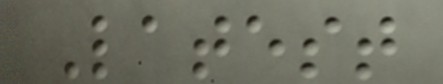Latest
